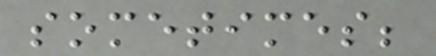sometimes;
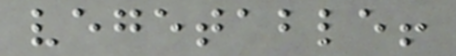vegetable!
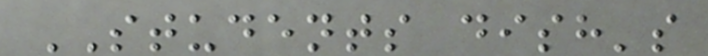STUDENTS dish's
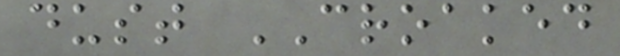dust CROAKED
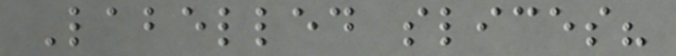Labelled slices?
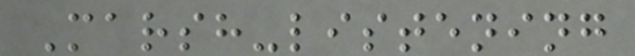Marsh-listening
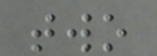two
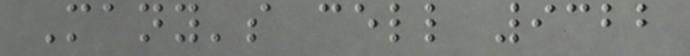Many's cell 9322
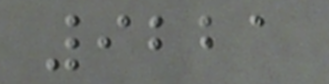9221
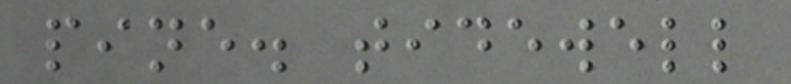pine. tidewell
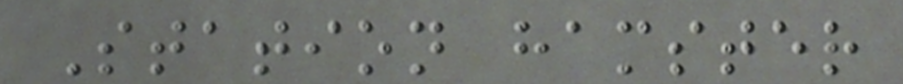Station hamster
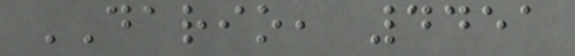DARIO, 4451
